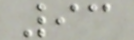93
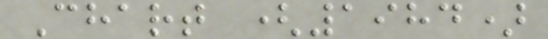Chart (1984)
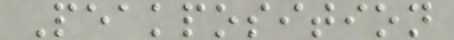Peakposition
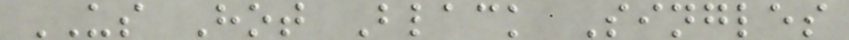US Hot Black Singles
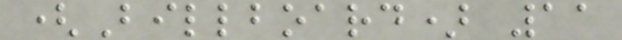(Billboard) 11
